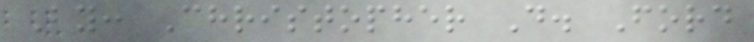By: Christopher D. Ford
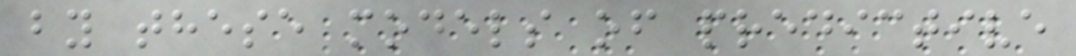by these models of predictive
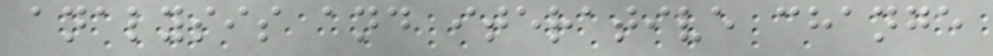analysis and iterative change
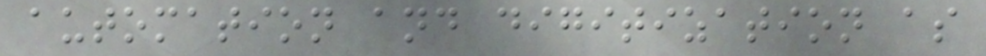automation and digitization as
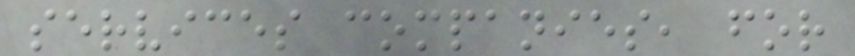services companies, for
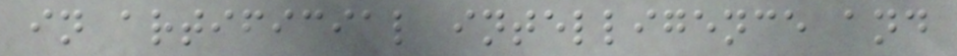in artificial intelligence and
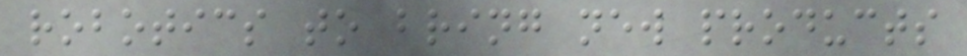robotics to bring new products
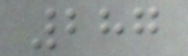287
